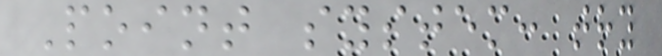Point system: try
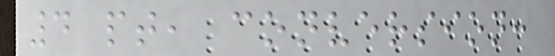4 pt, conversion:
